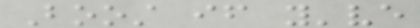Boost if you've
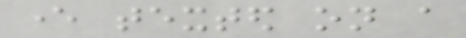ever texted on a
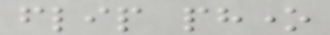flip phone
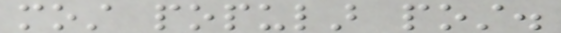most popular post.
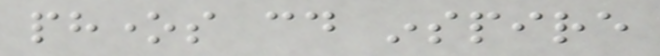phones could inspire
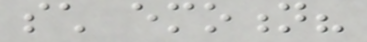such emotion?
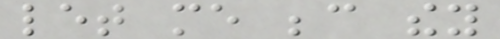let me because they
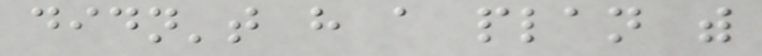didn't have a plan with
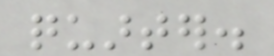quarter.
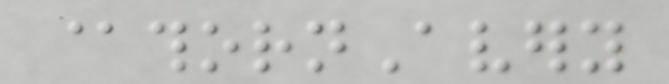@thornAvery
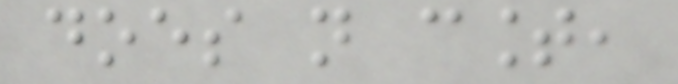does not count,
